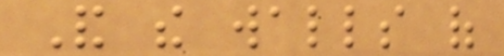And the walls of
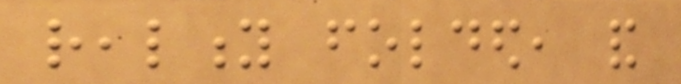reality folded, and
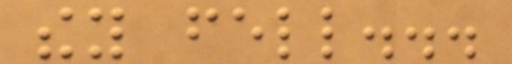they fell...
